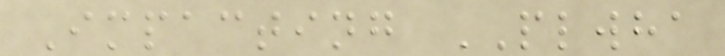Impacting PLWHA
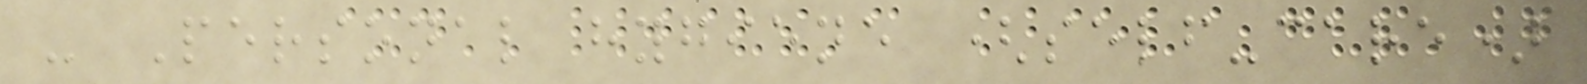- Personal hygiene (self-care)
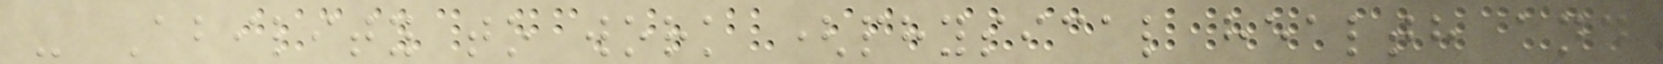- Ability to work (physical health and
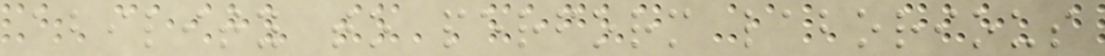ability to perform laborious
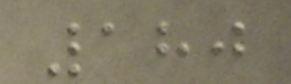180
